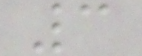3
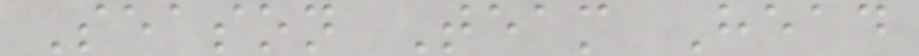Season Team Head
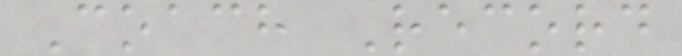Coach Record
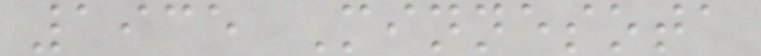1935 Minnesota
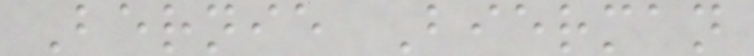Bernie Bierman
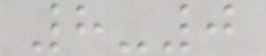8-0
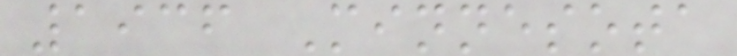1936 Minnesota
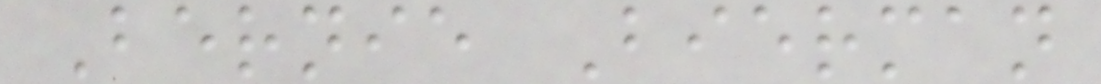Bernie Bierman
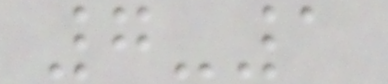7-1
